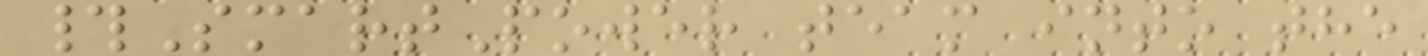#SmartPower team into the
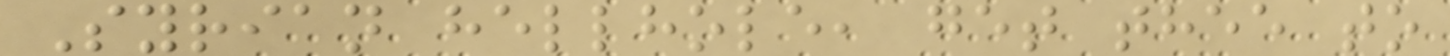Syrian hellhole, get thee to
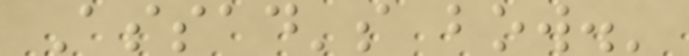Assad's bow.'
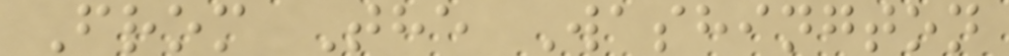From The Washington
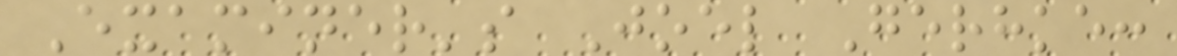Examiner's Joel Gerhke:
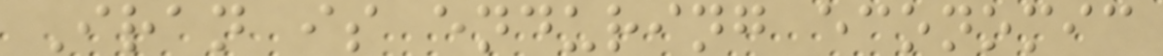Iran is enduring economic
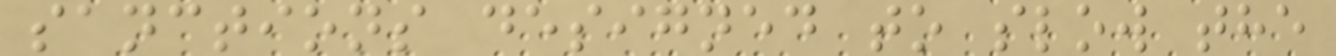sanctions designed to slow the
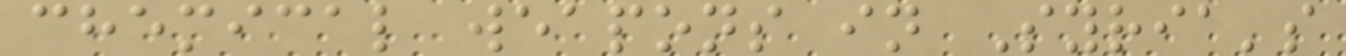chemical weapons in Syria's
